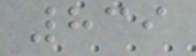839
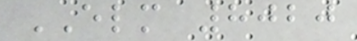ELM 8020
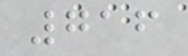716
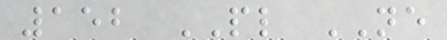152 PL NE
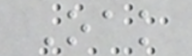Oak
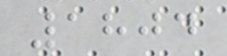1804
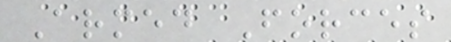Armed Forces
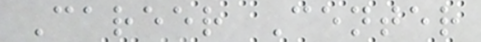Career Center
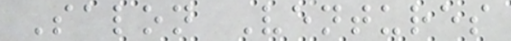Salon Ventures
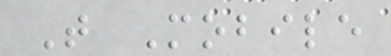T Mobile
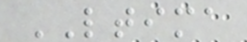LTIMA
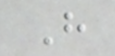H
